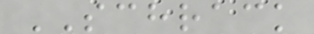SCHRACK
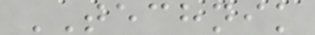TECHNIK
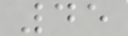45
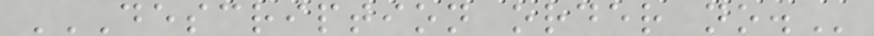DESCRIPTION ORDER NO.
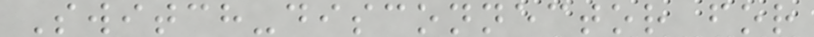Switch-disconnector for
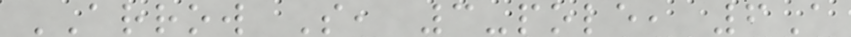ARROW S, 3-pole, 6A
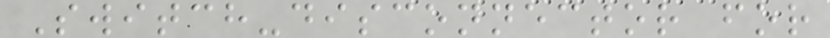Switch-disconnector for
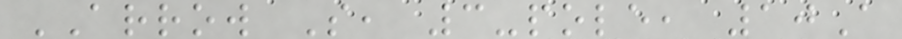ARROW S, 3-pole, 10A
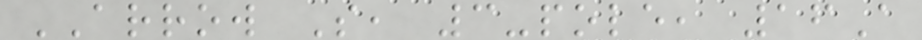ARROW S, 3-pole, 16A
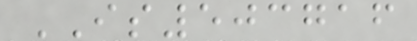IS503716
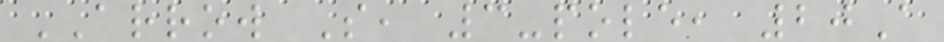ARROW S, 3-pole, 20A
